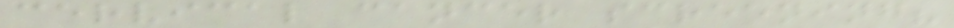cervical cancer screening?
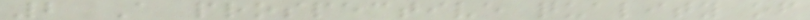2 A prospective quality of
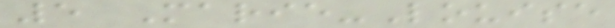5 Marie-Louise
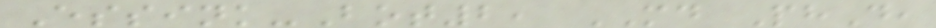Essink-Bot2, MD PhD,
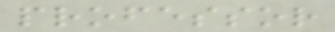professor
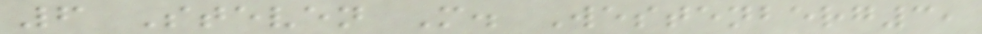6 Steven M. Westenberg3,
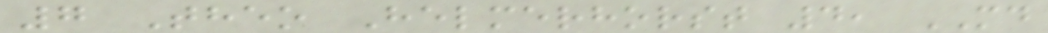7 Theo Helmerhorst 4, MD
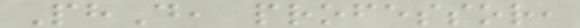PhD, professor,
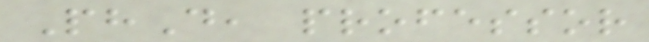PhD, professor
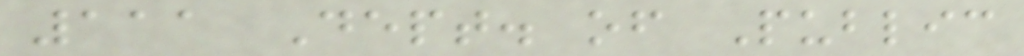111 Dept. of Public
